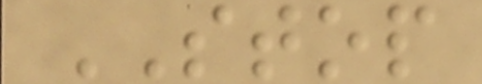STOP
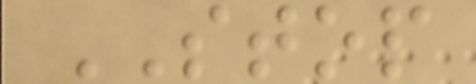STOP
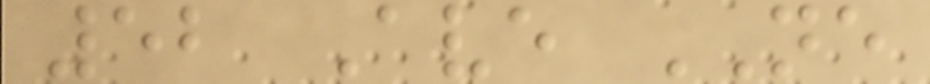52 Ave NE
